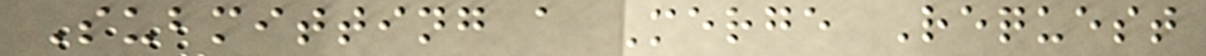Submitting a Merge Request
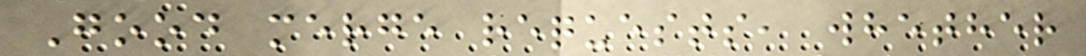Good merge requests, whether
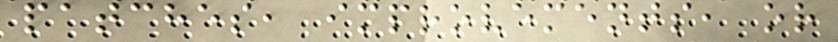patches, improvements, or
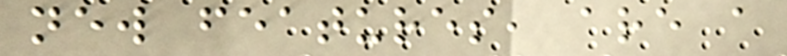new features, are a
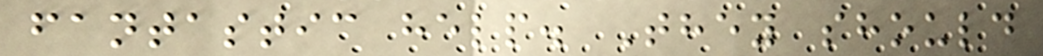fantastic help. They should
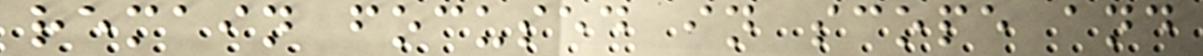remain focused in scope and
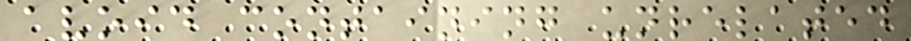avoid containing unrelated
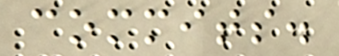commits.
